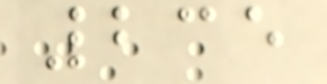235
